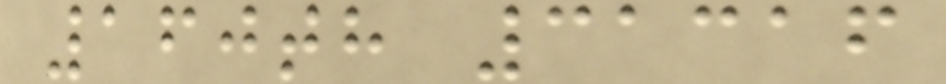160th 31316
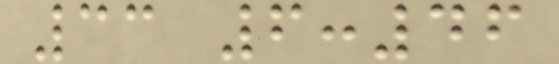33 6:46
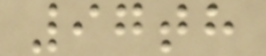97th
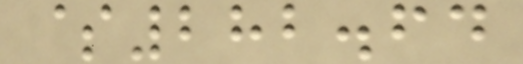$282.64
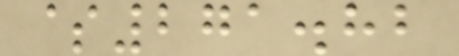$271.82
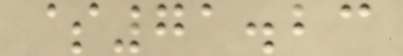$71.23
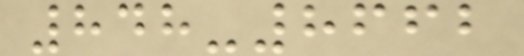848-8662
